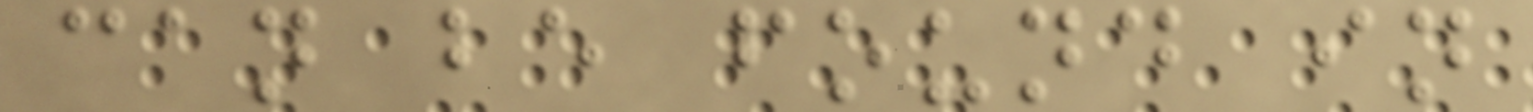can be found in
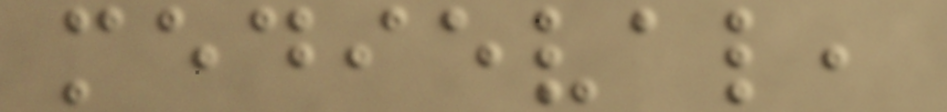medieval,
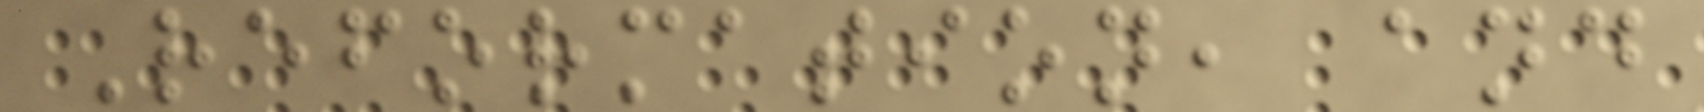Reformation, and
